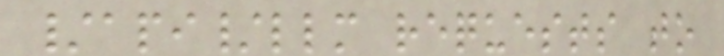/api/llm requests to
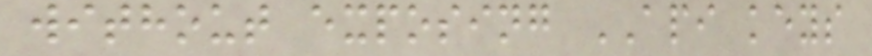without exposing API keys
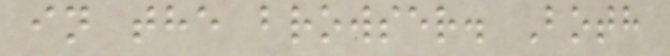in the browser. Both
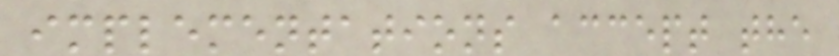implementations accept the
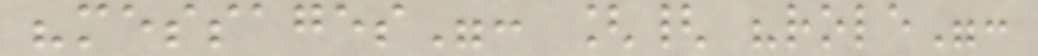"messages": [{ "role":
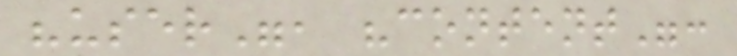"user", "content":
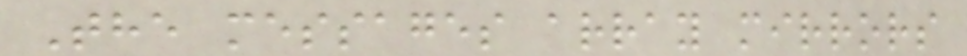The messages array mirrors
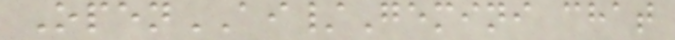OpenAI/Gemini chat
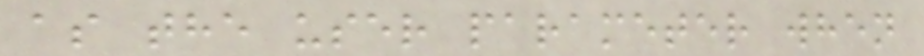as the user parameter when
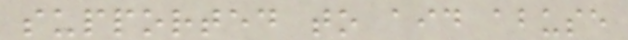supported to aid abuse
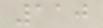110
